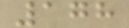178
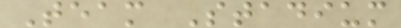Team Stadium
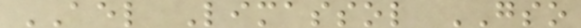AEL Limassol GSO
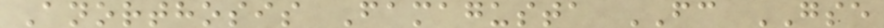Anorthosis Famagusta FC GSE
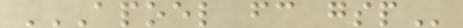APOEL FC GSP
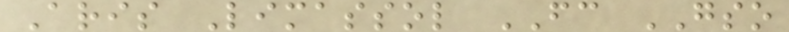Aris Limassol FC GSO
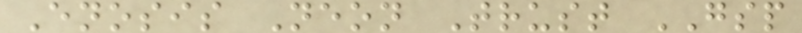Enosis Neon Trust GSP
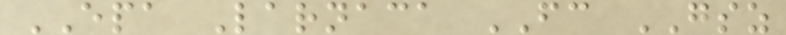EPA Larnaca FC GSZ
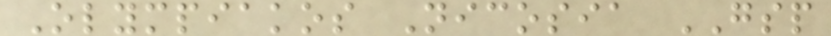Olympiakos Nicosia GSP
